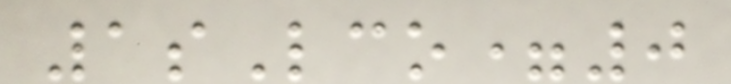1sLco=0
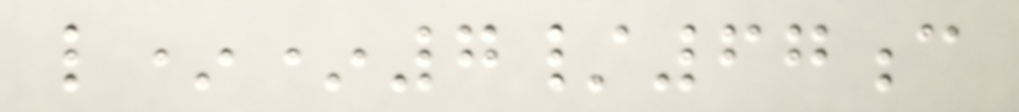l**7/67c
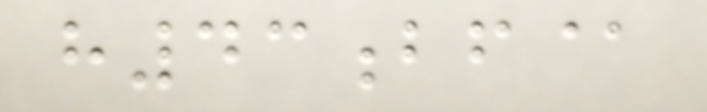h43bf@
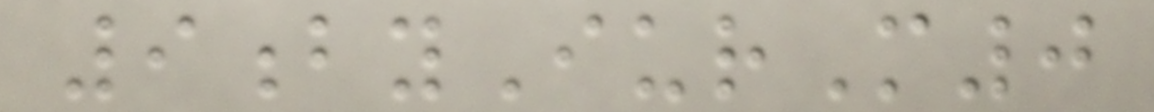9byIurM0
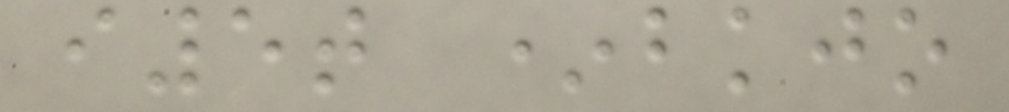i5t *bkjo
